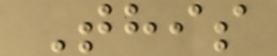This
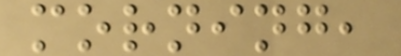morning,
